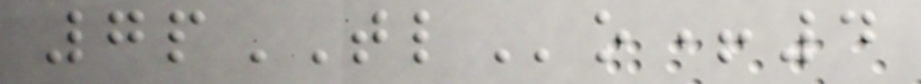7pTLo+4
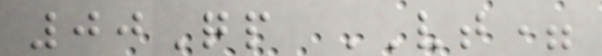00Qp VT=
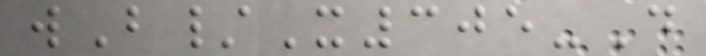wB/X305-D
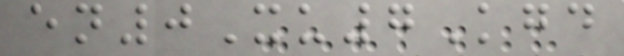en0Xu7Kgd
